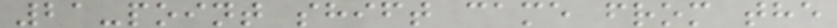21-point shift came from the
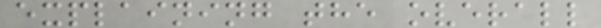explaining the overall
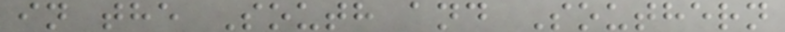in the South and Southern
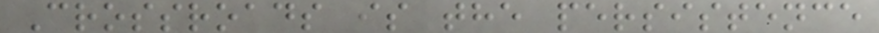Crossroads is the persistence
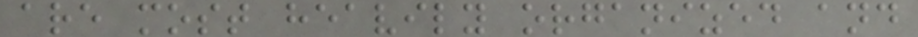are most heavily organized and
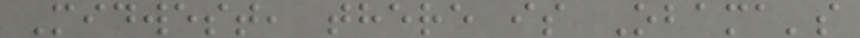Midwest, there is Obama's
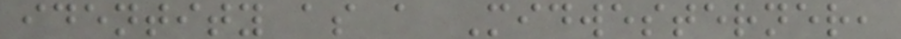identity as a Midwesterner,
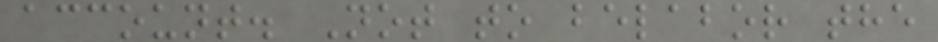account. Not to belabor the
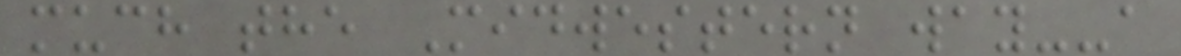much the Midwestern way--a
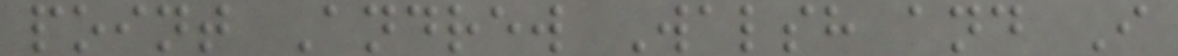point Andrew Walsh and I
